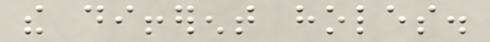the different holes.
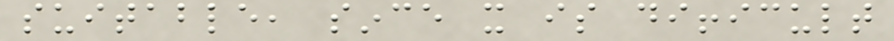suitable, since it is difficult
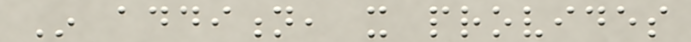In addition, it provides
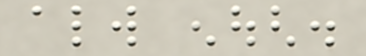always enough.
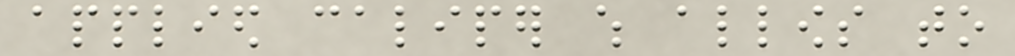applied caliper which allows to
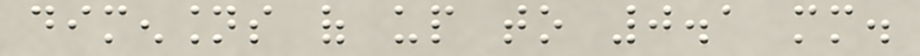dimensions of up to 0.1 mm.
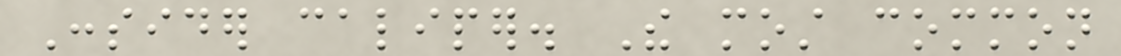Consider caliper. The most common
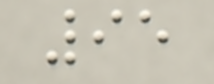95
